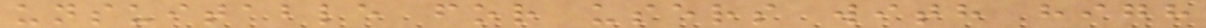unsuitable for users with high
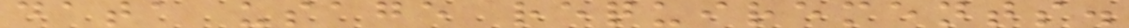data usage requirements.
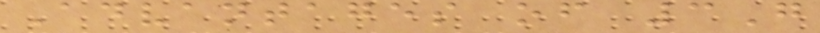Advantages of 3G
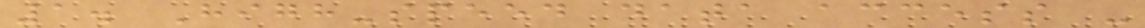1. High-speed data access -
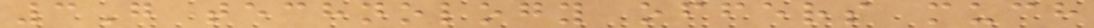3G technology offers much
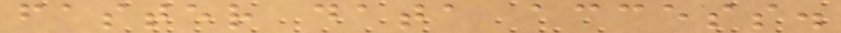faster data access.
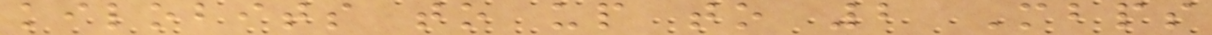kilobits to up to 2 Mbps
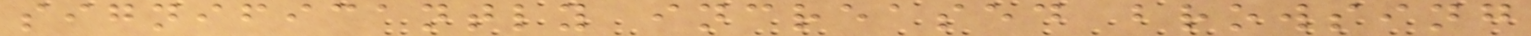significantly increased browsing
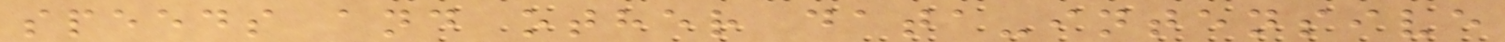speeds and other data-intensive
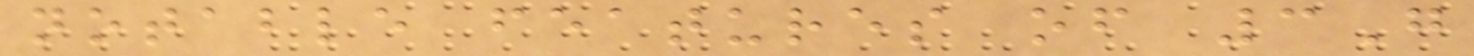notable features of 3G
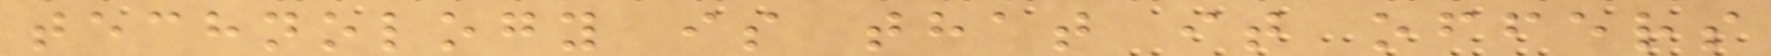technology is that it offers
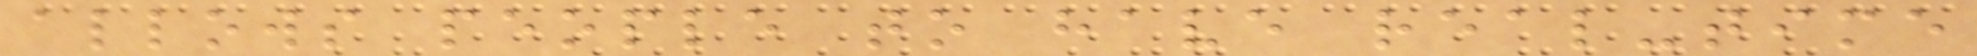allows people to have real-time
